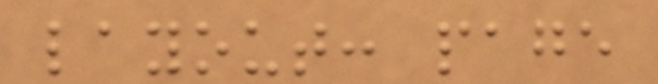layout: page
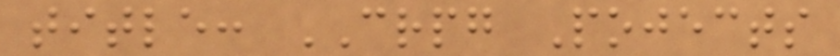title: CRPG Pojects
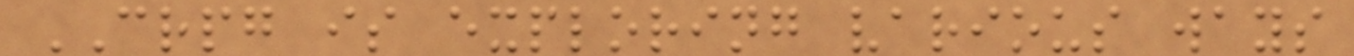CRPG is exploring various ways
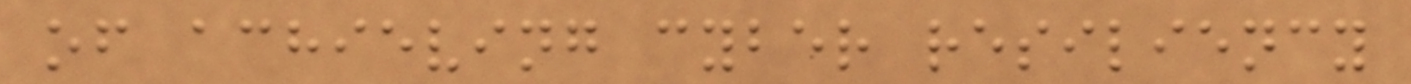of achieving cyber resiliency
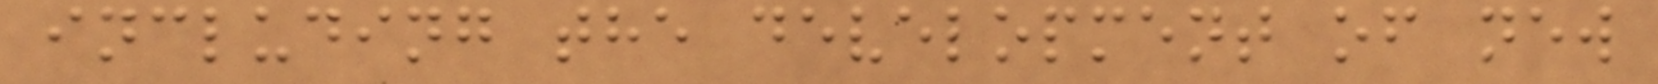including the development of new
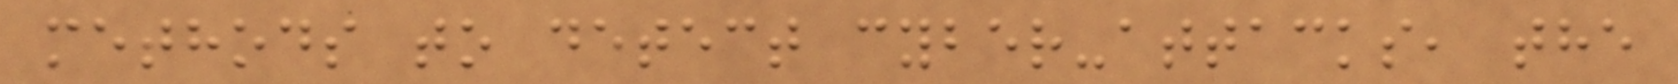methods to detect cyber-attacks, the
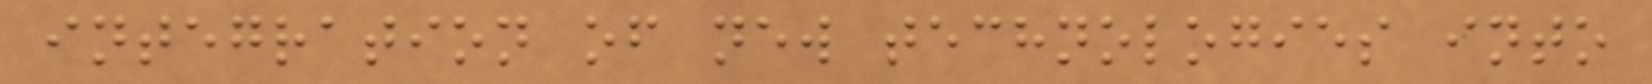integration of new technologies into
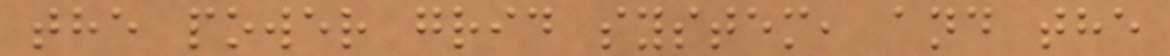the power grid system, and the
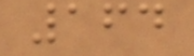164
